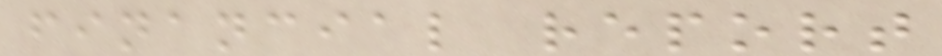financial report
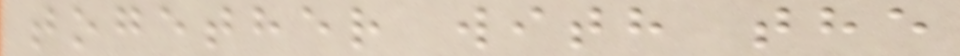together with the
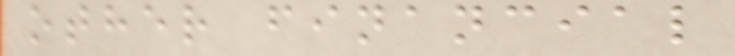other financial
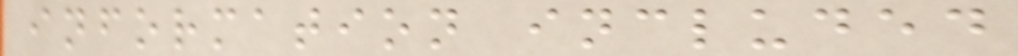information included
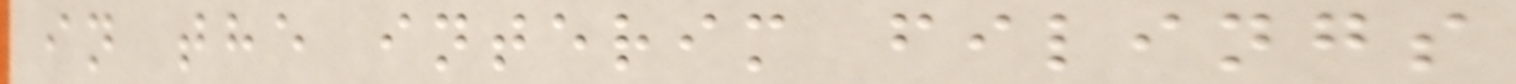in the interim filings
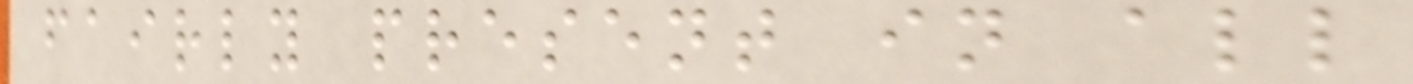fairly present in all
